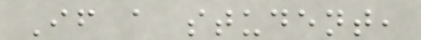If a student,
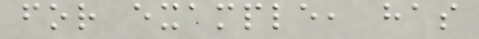for example, has
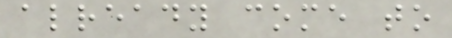already come to
